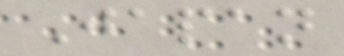Japan
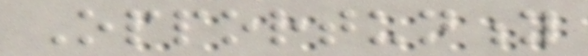Opportunity
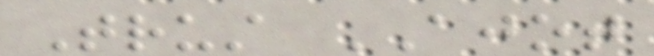Trust AJOT
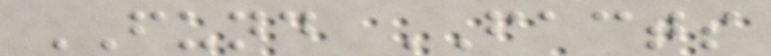FUND FACTS
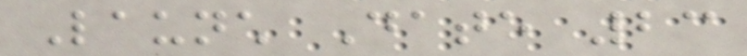Launch Date 23
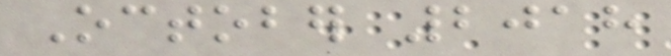October 2018
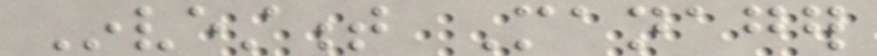Investment Manager
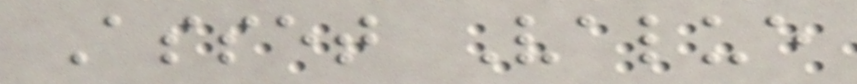Asset Value
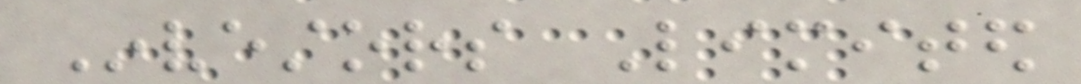Investors Limited
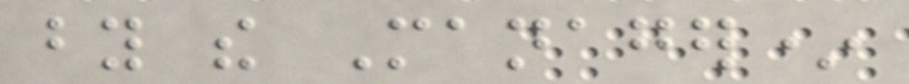by the Manager*
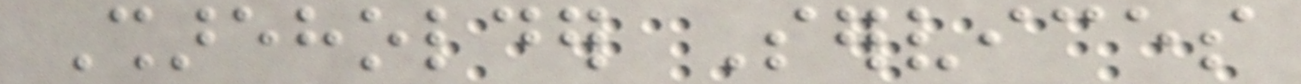Shareholder Services
